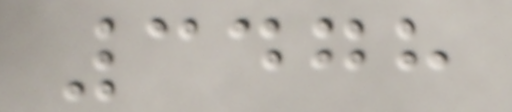3478
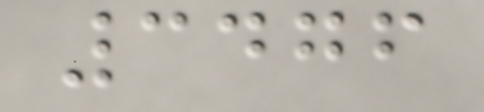3476
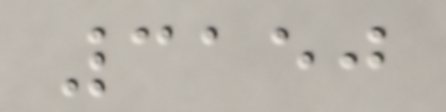3150
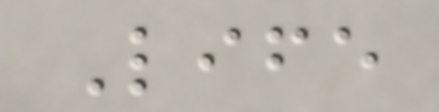Life
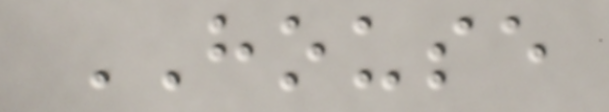HOUSE
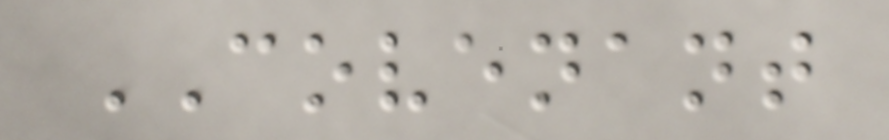COVENANT
